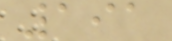191
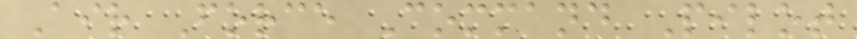Air Force Command Pilot
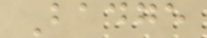Badge
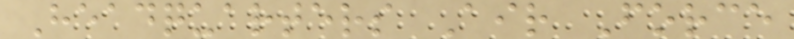Headquarters Air Force
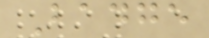Badge
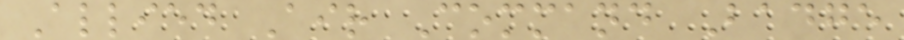Allied Air Command Badge
